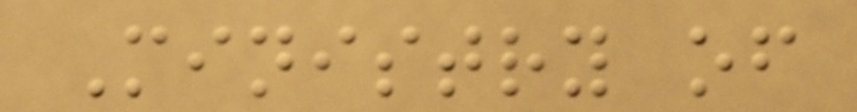Ministry of
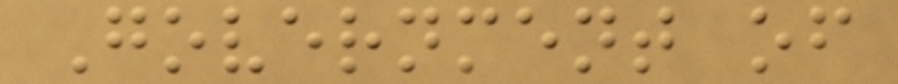Government of
